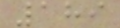189
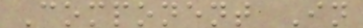Component In
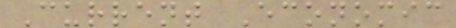Current Economic
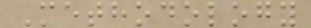Methodology
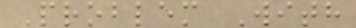Problem With
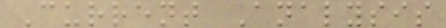Current Analysis
